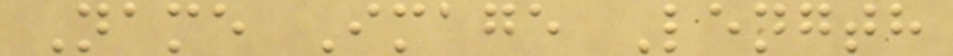Name Image Length
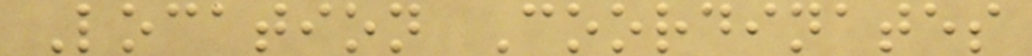Location Coordinates
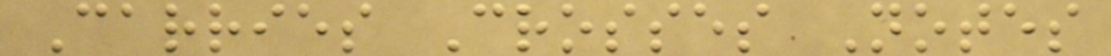Carries Crosses Notes
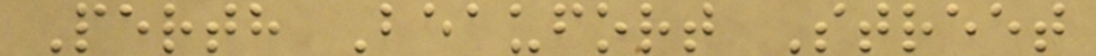Perth Beaufort Street
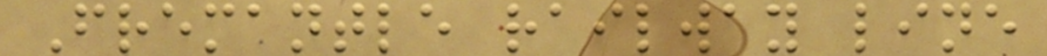Fremantle railway line
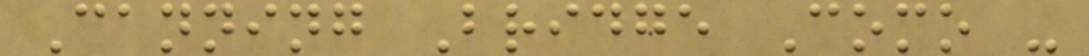Canning Bridge Como -
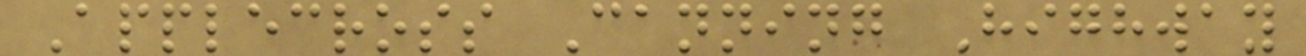Applecross Canning Highway
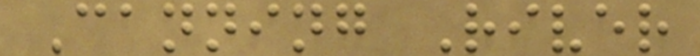Canning River
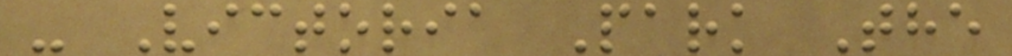- Victoria Park The
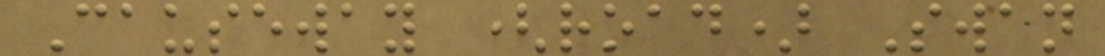Causeway (road) Swan
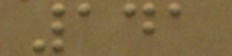141
